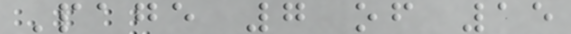Page 7 of 15
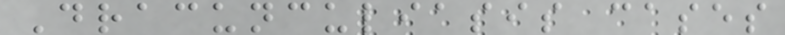Dracunculiasis cases
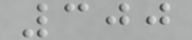300
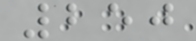250
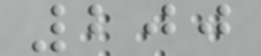200
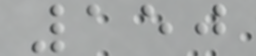150
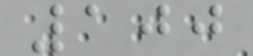100
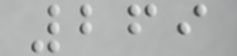269
